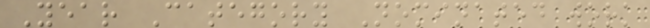Year Category Nominated work
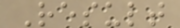Result
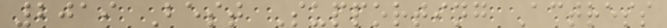2019 Best Supporting Actress
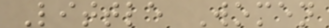Little Women
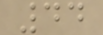44
